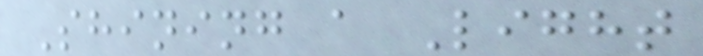Shining a Light
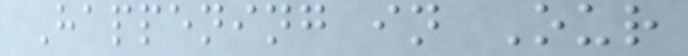Happening in Our
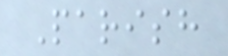Parish
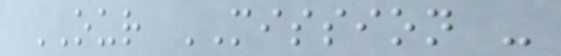OUR MISSION -
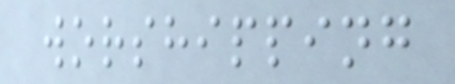worshipping
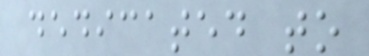dedicated to
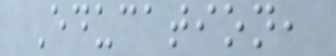Education,
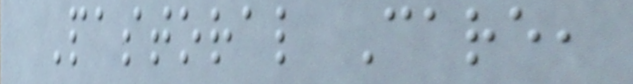Pastoral Care,
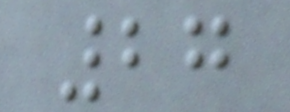27
